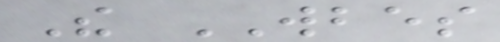The WBES
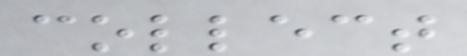collect
